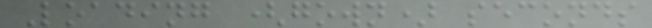Loading (gown) seconds
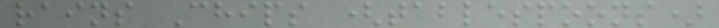rains Chips (tablespoons)
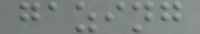gazing
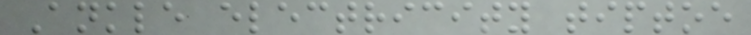Ankle electricity tiptoe
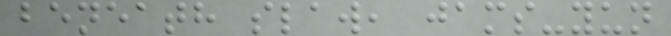beneath slaw, jams-yun
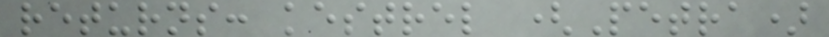returns: kestrel (Petra)
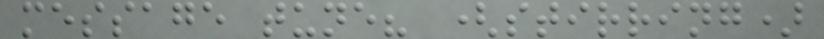message tune? (stirring)
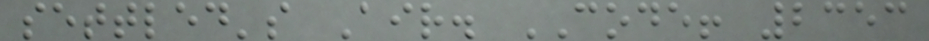settled's Air. CODE! 2353
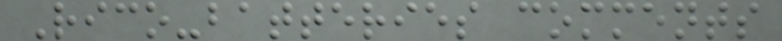Rico-batteries comments
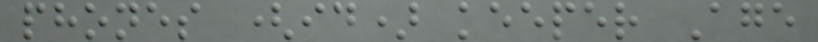phones (id) keeper Age
